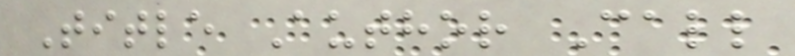Title Author Call
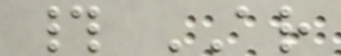# AR
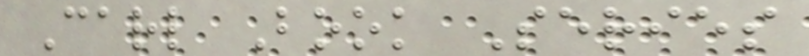Carl Book Series
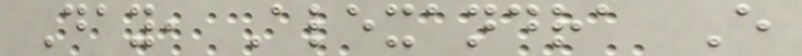Day, Alexandra E
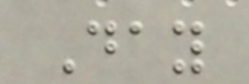Day
